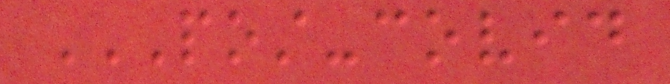POST-COVID
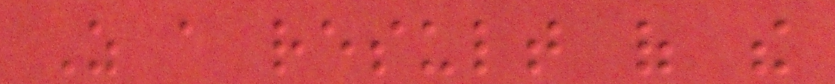As a result of the
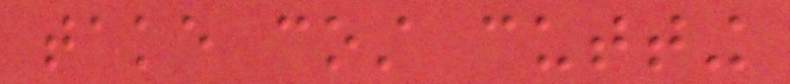take cost cutting
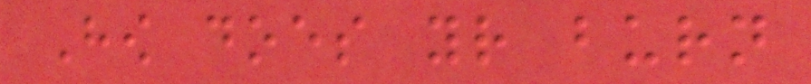How does your burn
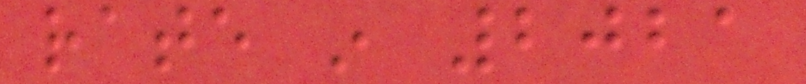rate in 2021
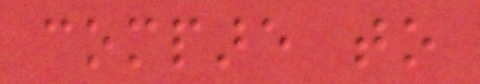compare to
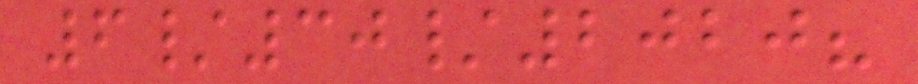6/30/2020?
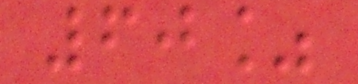60%
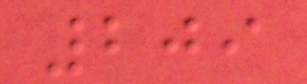209
